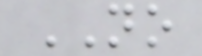NO
